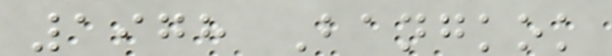1978 Bangkok
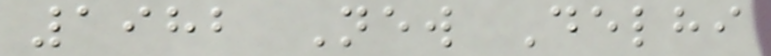1982 New Delhi
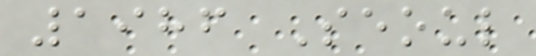1986 Seoul
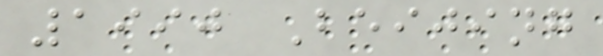1990 Beijing
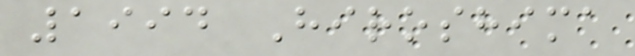1994 Hiroshima
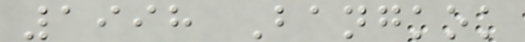1998 Bangkok
